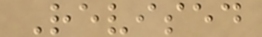Revised
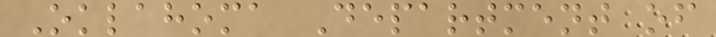Oklahoma Department of
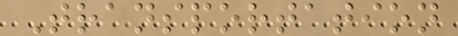Transportation
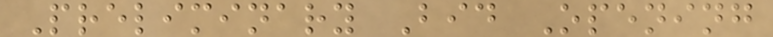Preliminary Bid Opening
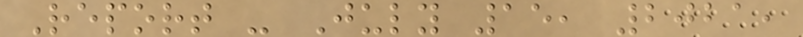Report - July 15, 2021,
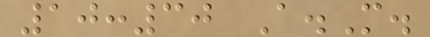10:30 A.M.
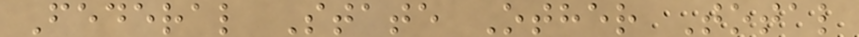Federal State Other Total
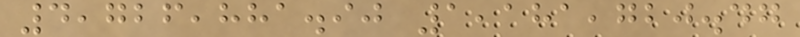4,726,881.90 1,181,720.47
